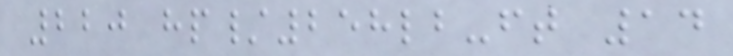220 hp/258lb-ft 14
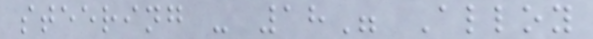steering - 18" Alloy
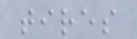tires
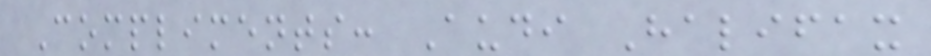Compliments: Audi Halifax
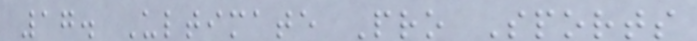17. Ultimate Pro Sports
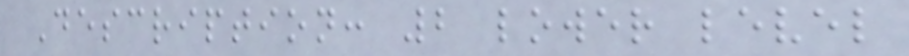Description: 2 lower level
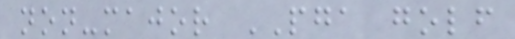non-major PGA golf
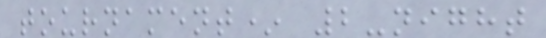tournament* 2-night
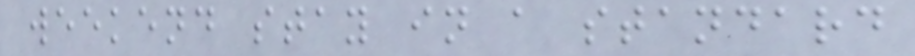weekend stay in a standard
